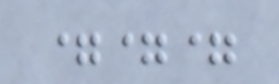===
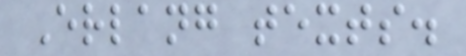Erlang texts.
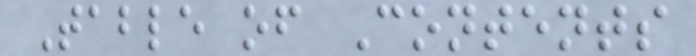Table of Contents
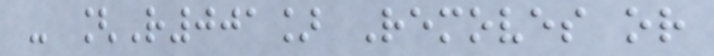- [R001] Removes or
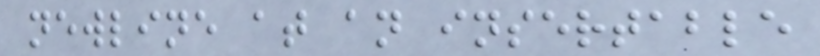newline at an insertable
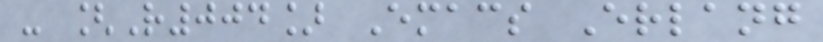- [R004] Emacs Erlang
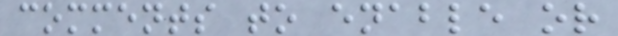comments to enable or
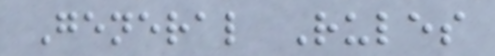General Rules
